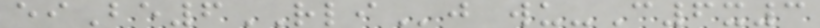eiBe6RLIj wu-C6x3
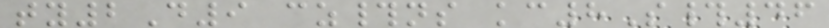ty2D9 cz#ns kc8S#46
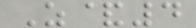Z&4
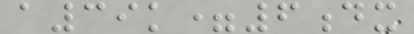a39k=6dx
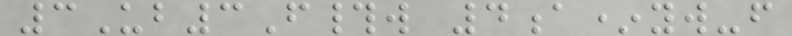3Ub3F#w 4a*yw-f
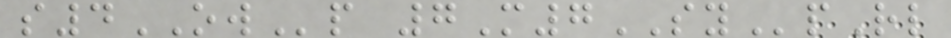s4OWp 7M7SYpRl
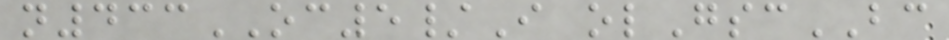n433OC5/I olGscBC
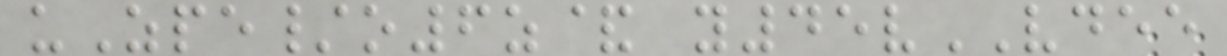uZpe/o6z& y45vVDEE
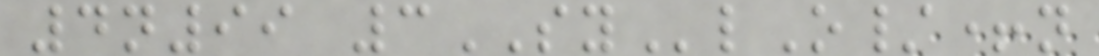4n99 3SYlO/+n
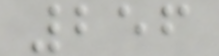256
